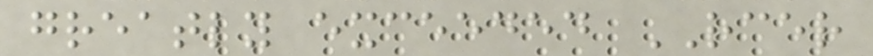greatly exceeded RCER
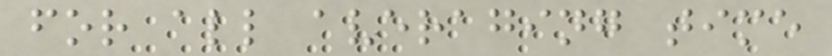for all averaging time
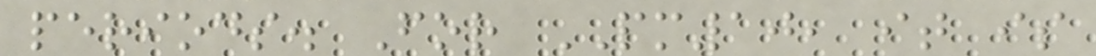periods. For PM10, it is
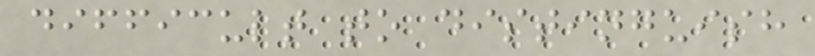difficult to distinguish
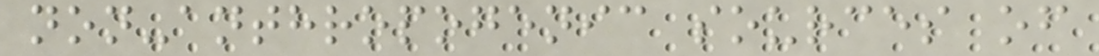non-anthropogenic sources of
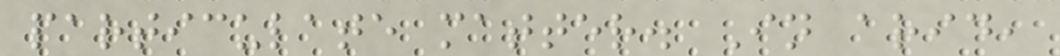particulate matter. In arid,
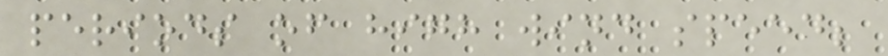periods of high wind speed;
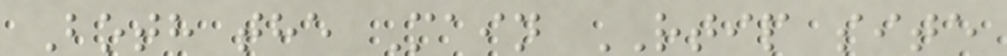Both the Main RTIP site
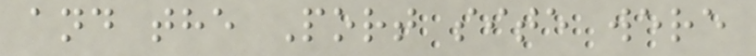and the Port site were
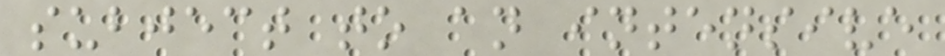subject to an intensive
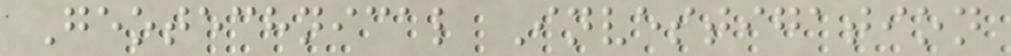Geotechnical Investigation
